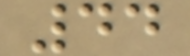44
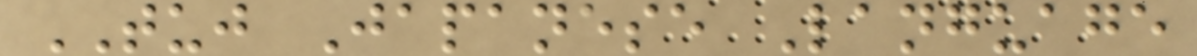TUJ Japanese Language
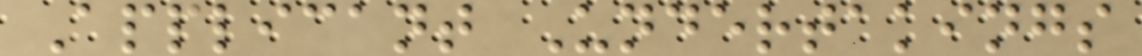Applicant Undertakings
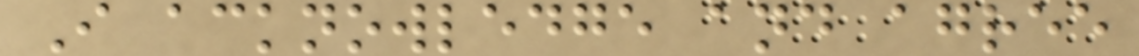I acknowledge and agree
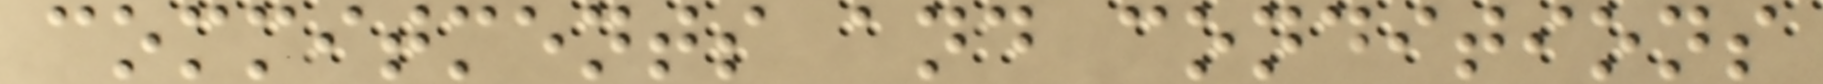commitments and conditions
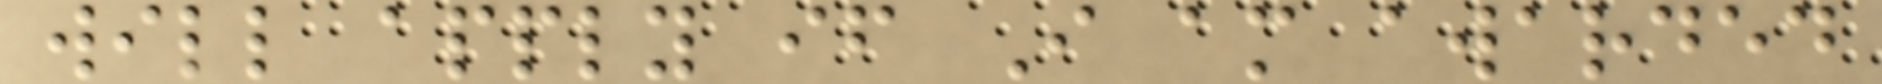will apply if I am awarded
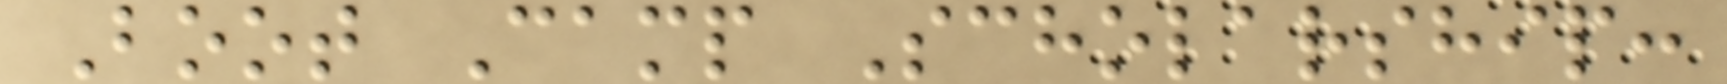Boot Camp Scholarship:
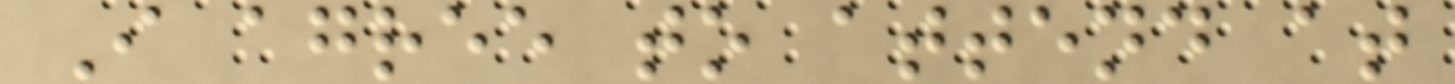I agree to attend at
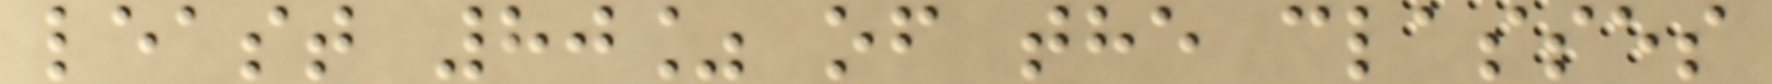least 80% of the classes
